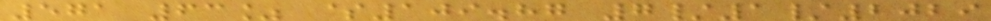571 63% $109.87 7/1/2029
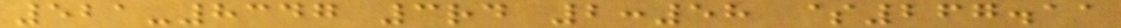521-8347 3rd 2:58 $267.11
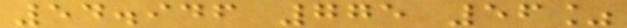54.946 775 56%
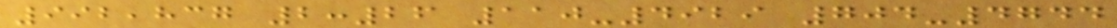992,837 2:26 110-4929 704-4744
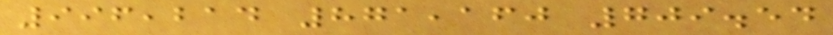996,214 871,160 709.54
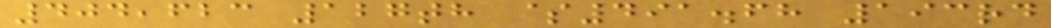404,623 127th $491.68 193rd
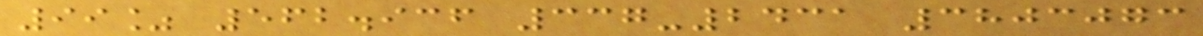99% 562.936 337-2431 3803073
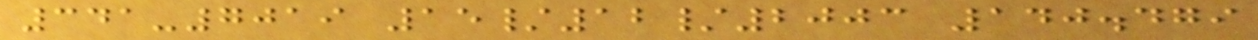341-7019 15/12/2003 140.479
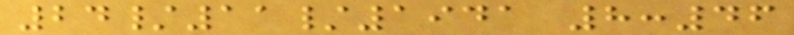24/11/1941 8:46
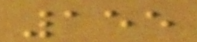155
